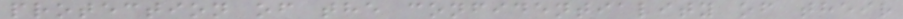protection of the confidentiality of their
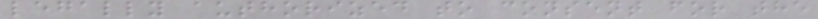legally authorized to consent for the
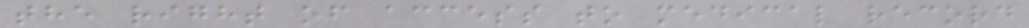the right of access to medical record
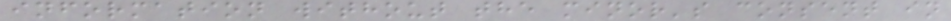information without the minor's consent in
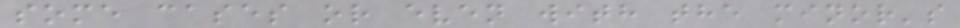some cases or even with the minor's
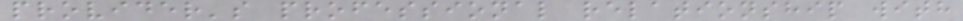provider's professional relationship with
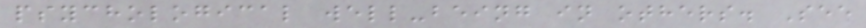psychological well-being in others. See
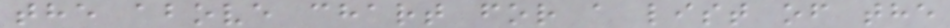the above chart for a list of the
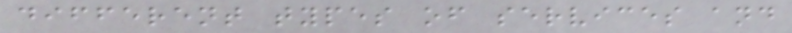different types of services and
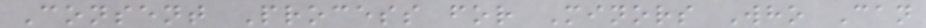Consent Process for Minors Who Can
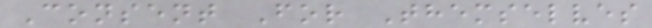Consent For Themselves
